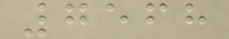7568
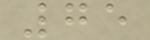75
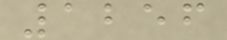1256
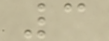3
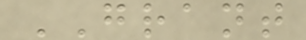GRANT
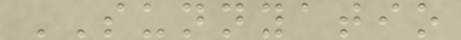SUNNYATIO
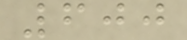600
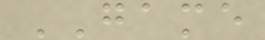GAME
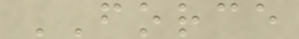FORCE
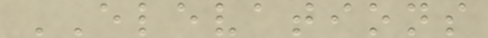ELEVATIONS
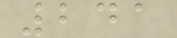241
